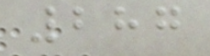287
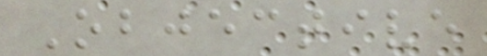Objective
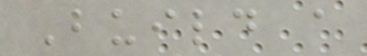Build a
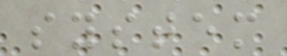system
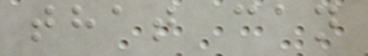that can
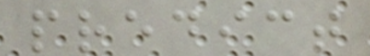predict
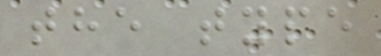the type
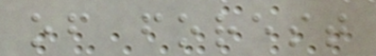of forest
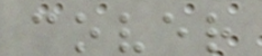cover
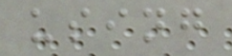using
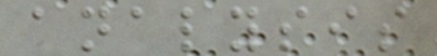analysis
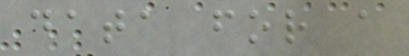data for a
